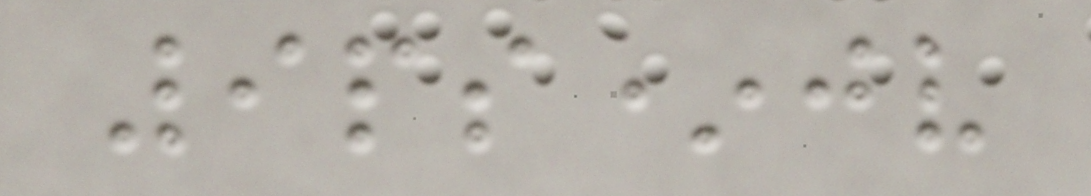9ps*jv
